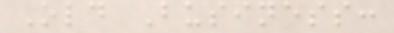Old Business:
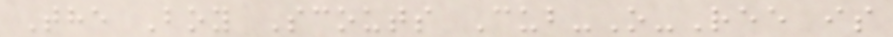The Boy Scouts Cub-O-Ree is
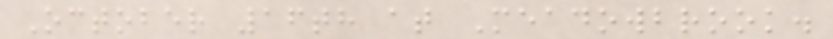October 16th at Meadowbrook.
